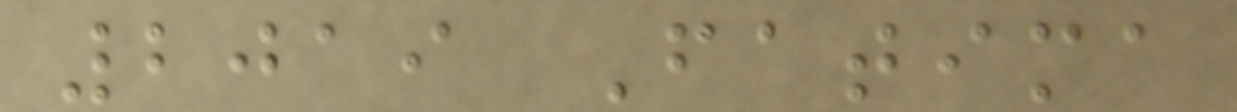2019 Fatima
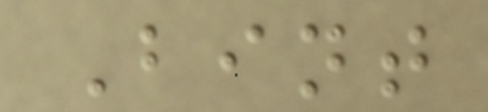Bint
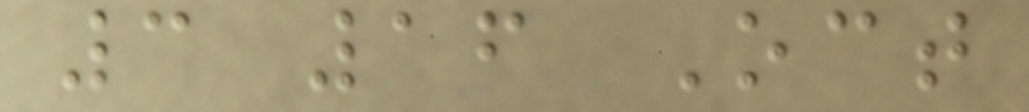3 16 Oct
